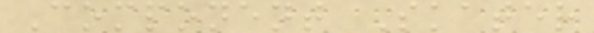Component Skater
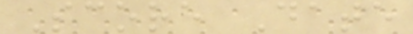Score Date
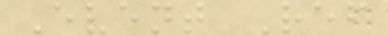Event Ref
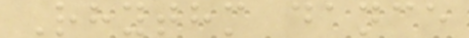Rhythm dance
